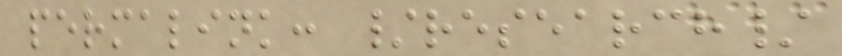permalink: /research/
